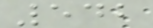542
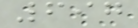697
